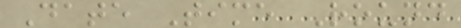Date Time Round
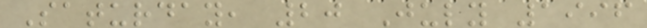Saturday, 20 July 1996
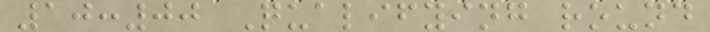10:00 Qualifying round
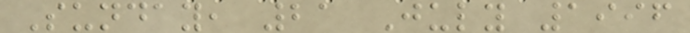Sunday, 21 July 1996
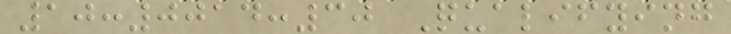10:0014:30 Qualifying
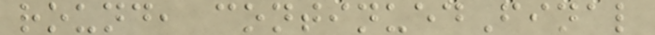round, continuedFinal
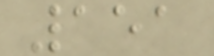151
